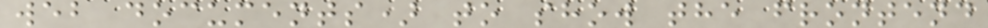web documents) to show the frontend
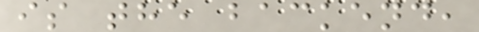is the backend,
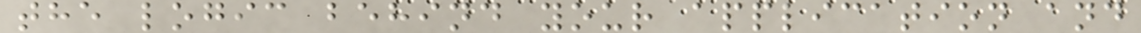the logic behind your application and
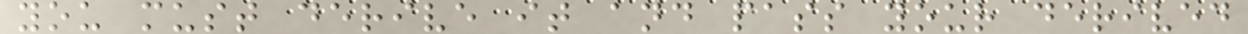you must derive it and pass your derived
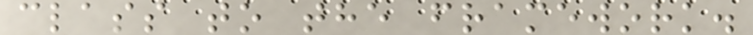class to the framework.
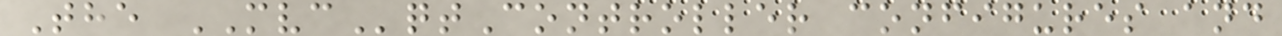The MVCqtController configures and
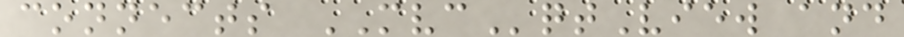connects MVCqtView and
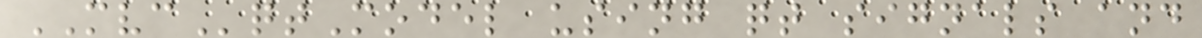MVCqtModel using qt signals and
